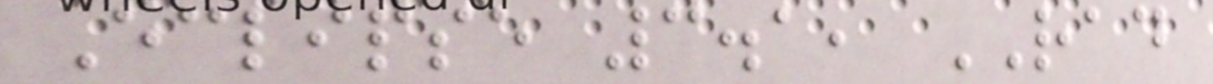Eclipse 3.1, RAD
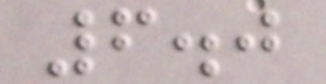6.0
